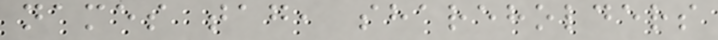names tag, shareholders
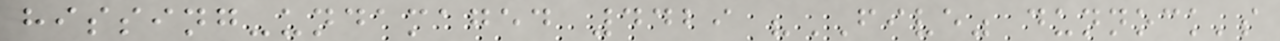hissing-undamaged 4429 "FIVE" dunnock's
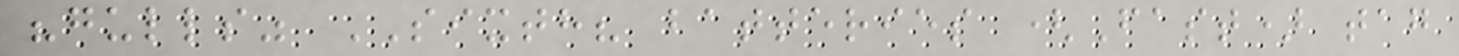"gulls" SIXTH? batteries (Fast) tag
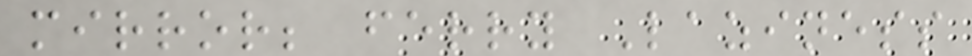mirror; ferry Laziness
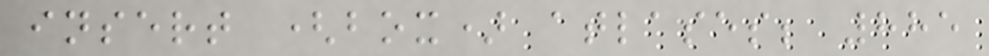insert (box) atlases; 885
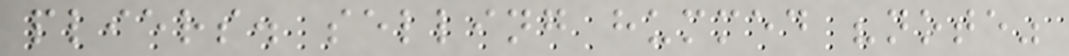pliers. selling hummed "note"
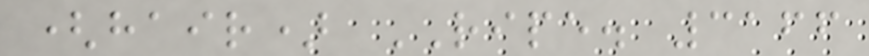(hair) RIPE. 3166
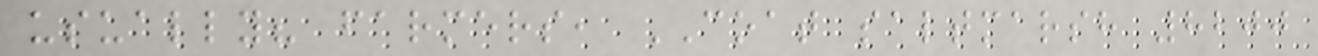usually? farmers, COAT saltmarsh 8200
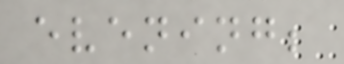evening;
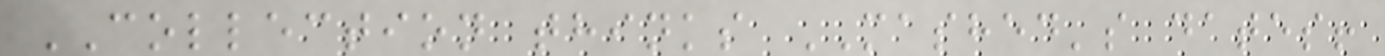COLLECTION thinks MASHED's dates!
